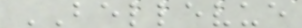BELLEVUE
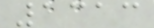1313
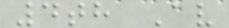4th Av
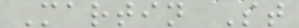Martin St
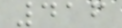416
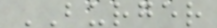BURGER
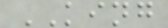KING
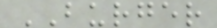BURGER
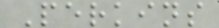Perkins
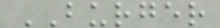BURGER
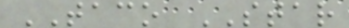TACO STAR
